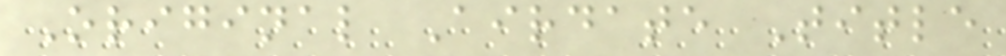Original Airdate Title
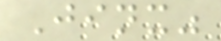Jinx"
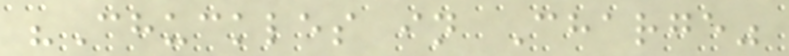"Chuckles in Charge"
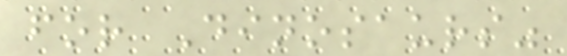for Dinosaurs"
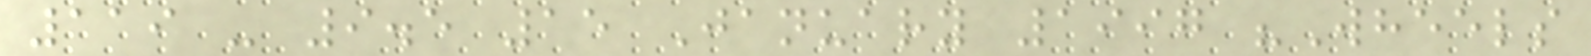119 - 9.5 15 January 1997 "Wheels
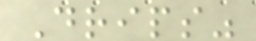Drips"
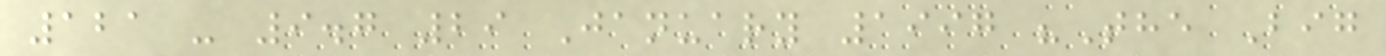121 - 9.7 29 January 1997 "The Big
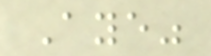Aye"
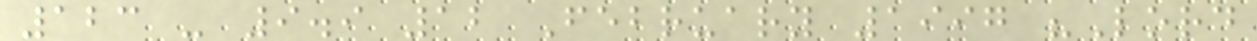123 - 9.9 12 February 1997 "Lord
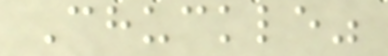Chuckle"
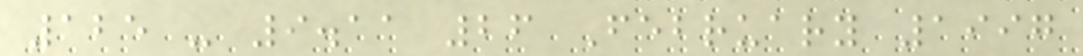125 - 9.11 26 February 1997
